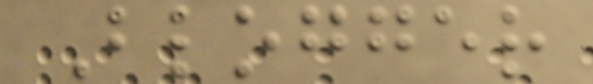Blogger
